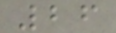26
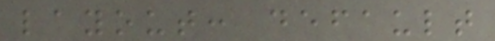layout: default
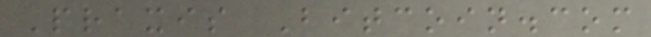Praxis Bitcoin.com
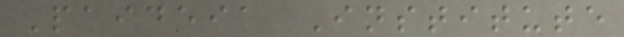Paideia Institute
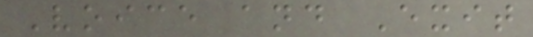Voice and Exit
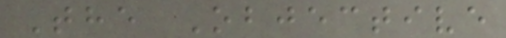The Objective
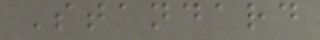Standard
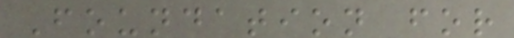Foundation for
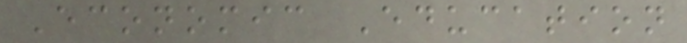Economic Education
